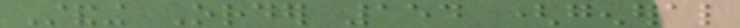Standing Order 154 (general
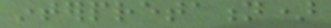interpretation)
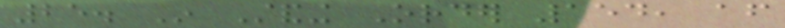25. In Standing Order 154, after
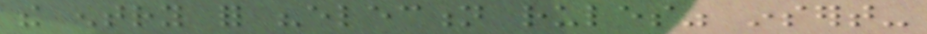the entry for "election rules" insert-
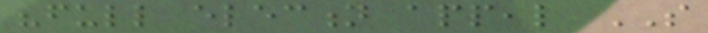"full election appeal SO
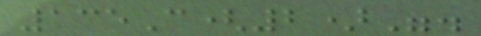135C(2)".
